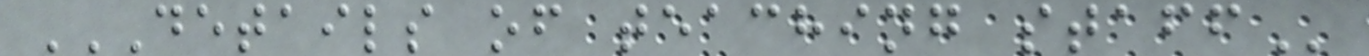DETAILS OF TEACHING STAFF
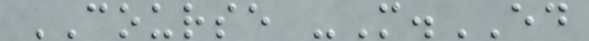COURSE -M.ED
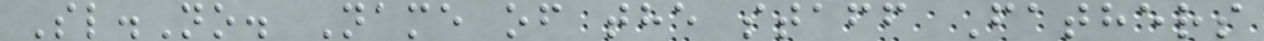Sl.No. Name of the staff Fathers
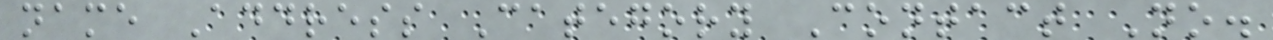name Address Category Contact No.
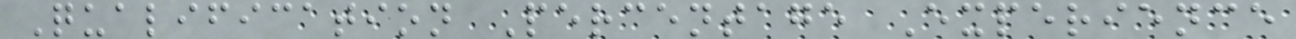Qualification Percentage Experience
